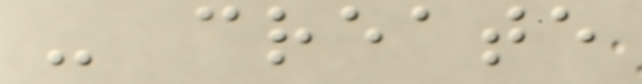- create
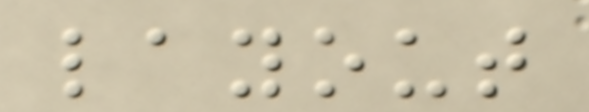layout
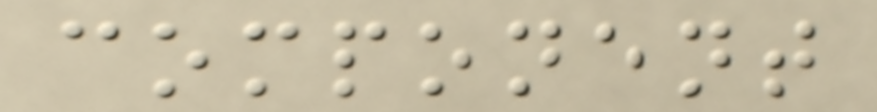component
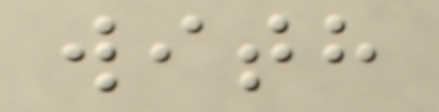with
